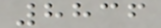8836
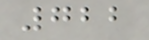722
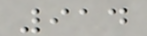914
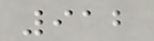912
